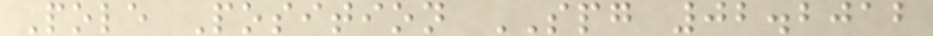Pole Position SPG 02.2012
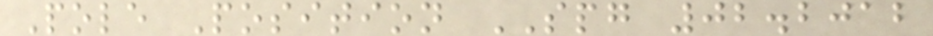Pole Position SPG 02.2012
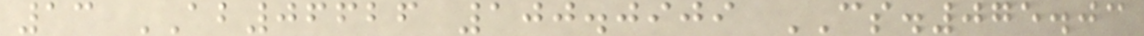13 AB06626 100.0909 CS.075.03
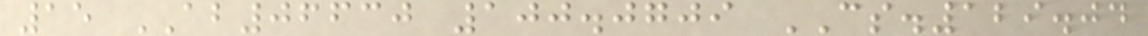15 AB06630 100.0709 CS.129.04
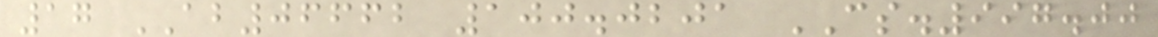17 AB06662 100.0201 CS.997.00
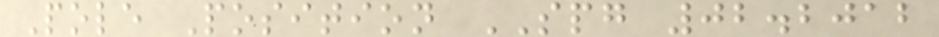Pole Position SPG 02.2012
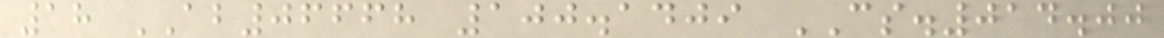18 AB06668 100.1409 CS.014.00
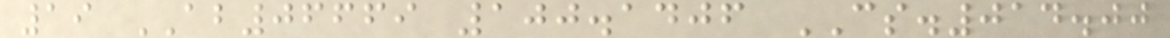19 AB06669 100.1406 CS.014.00
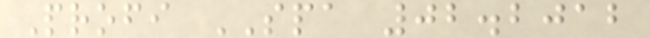Profi SPA 02.2012
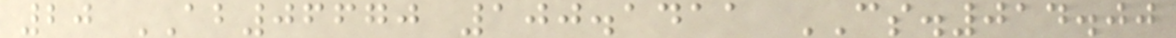20 AB06670 100.1411 CS.014.00
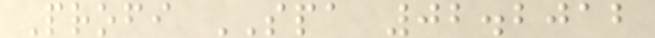Profi SPA 02.2012
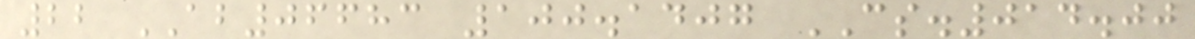22 AB06683 100.1407 CS.014.00
